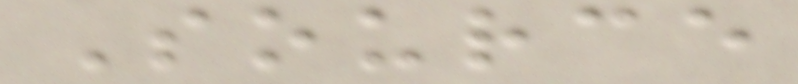Source
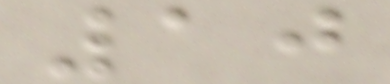10
